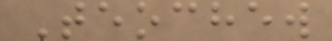Teochew
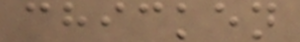chicken
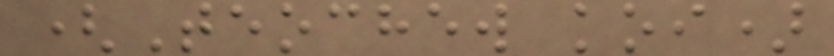(Teochew koi)
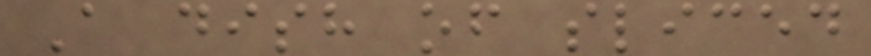A dish of sliced
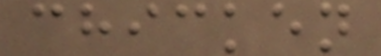chicken
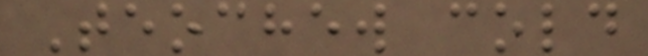Teochew cold
